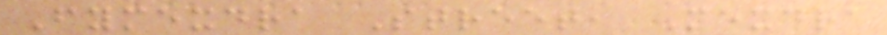Fymexdra Street, Mexdra
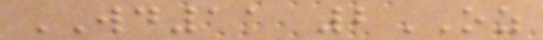WD11 2OZ
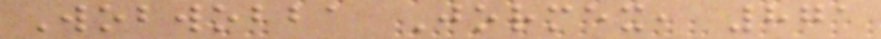Wobwobba Jormex, 871
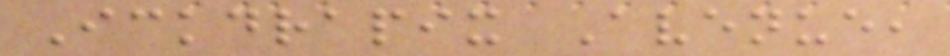Ickdrapix Avenue,
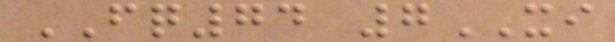FQ74 7XI
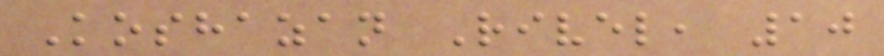Koshazan Rivel, 10
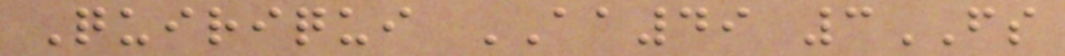Quiriqui AA49 3FS
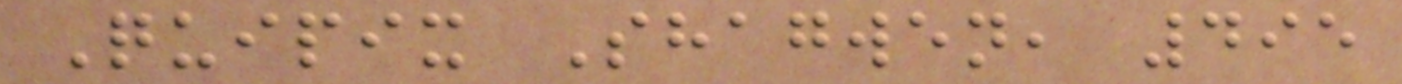Quipix Shagwen, 495
